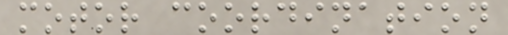motor coordination
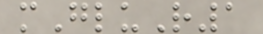mGluR1
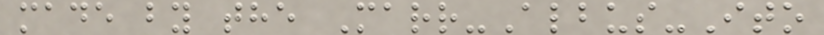made by the Marr-Albus-Ito
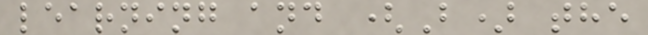learning and (B) the
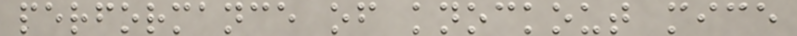performance of knockout mice
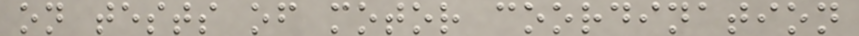on tests of motor coordination
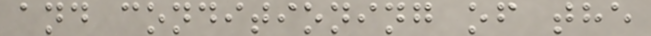and conditioning of the
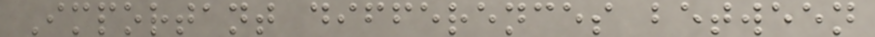Important differences between
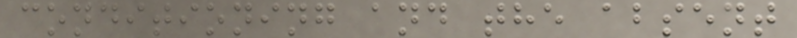conditioning and the absent
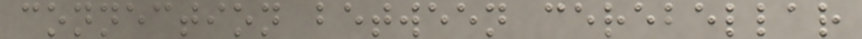connection between cerebellar
